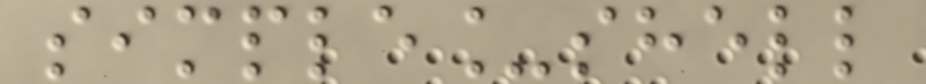simple_shell
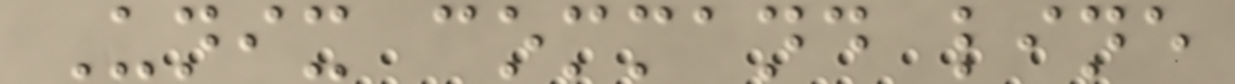Unix command line
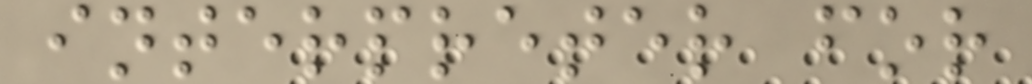interpreter for
